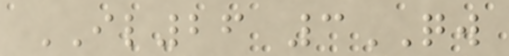IL26 3QW
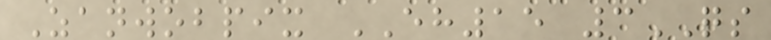Zanwobpix EH15 3QS
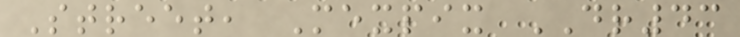Street, Mexpix DR43
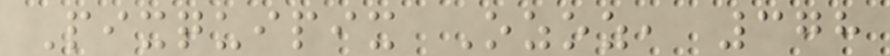Pixquipix Ozoz, 378
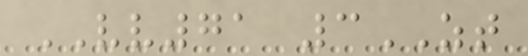VV71 3ZT
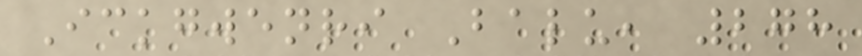Ickgwenri Balu, 278
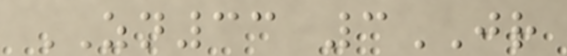ZN33 3JR
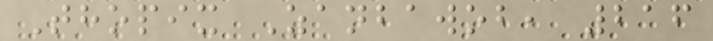Thopix Zanbawob, 216
